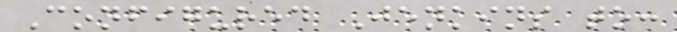Configured Jenkins to:
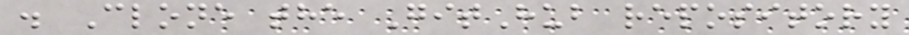. Clone the GitHub repository
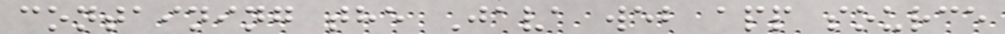containing the Java web app source
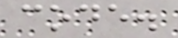code.
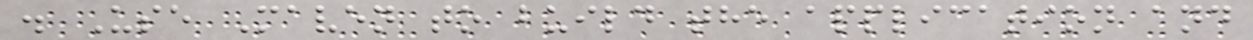. Use Maven to build the application and
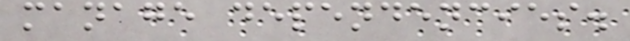manage dependencies.
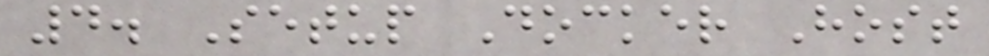4. Setup Docker Host
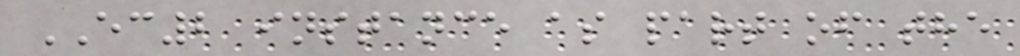EC2 instance as part of the
